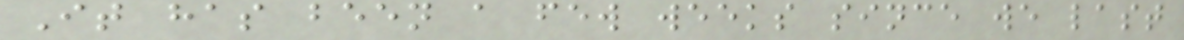It has been a few weeks since we last
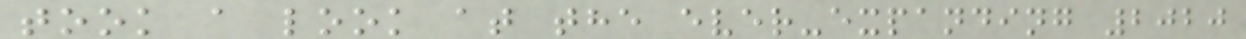took a look at the ever-expanding 2020
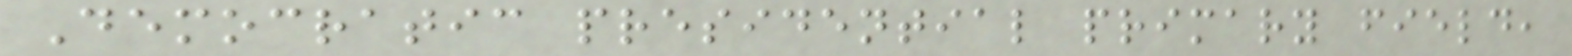Democratic presidential primary field,
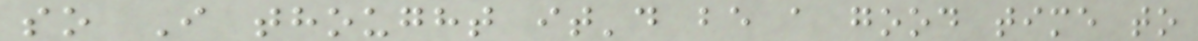so I thought it'd be a good time to
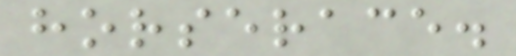horserace.
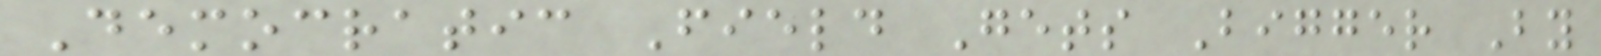Democratic Field Gets Bigger By
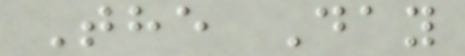The Day
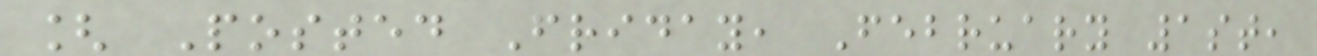[ Posted Friday, February 1st,
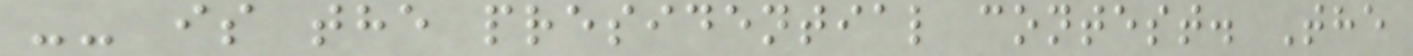-- is the presidential contest. The
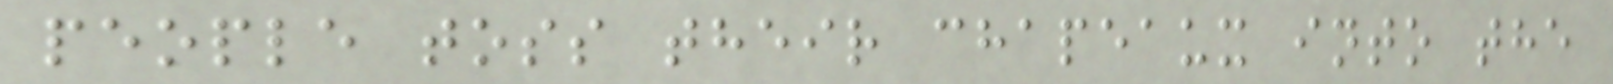people toss their chapeaux into the
